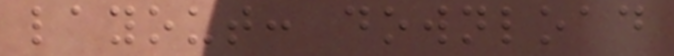layout: download
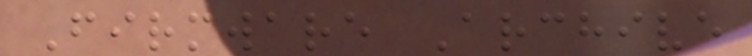Firmware Archive
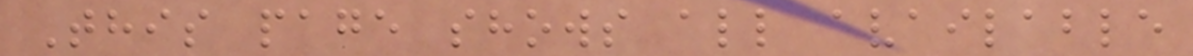This page shows all available
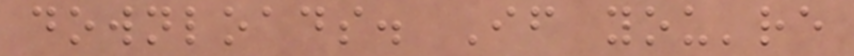downloads. If you're
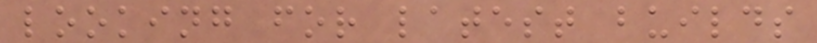looking for latest builds
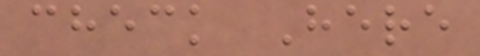check Here
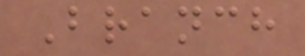Branch
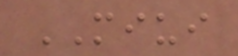MIUI
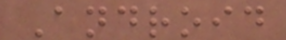Android
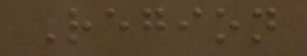Region
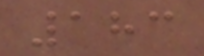183
